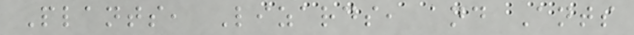Plants, Lizards, and Ants
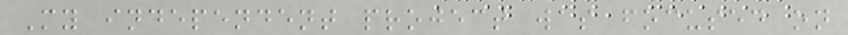My independent project was focused on
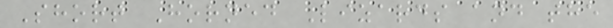Short Horned Lizards and the
